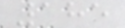185
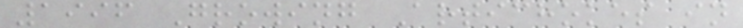1996 Growing Artichokes in
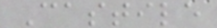Castile
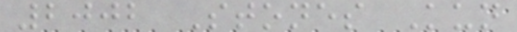2002 Stones Kun
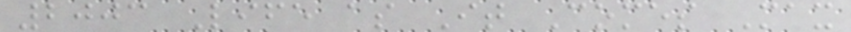2003 Life as It Comes Max
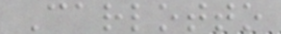Carlotto
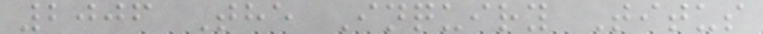2006 The Inquiry Titus
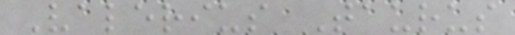Valerius Taurus
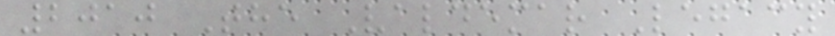2010 The Valdemar Legacy
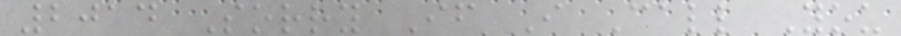2014 Sorry If I Call You
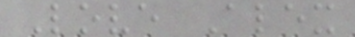Love Alex
